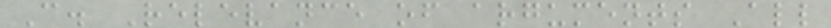C. Relevance of arguments All
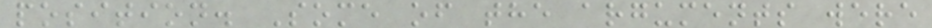position. Some of the arguments were
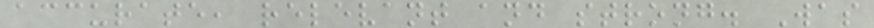accurate, relevant and strong. Was
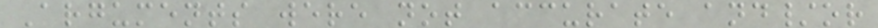Arguments were not accurate and/or
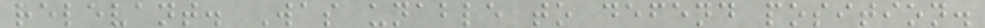relevant. Was unable to defend position.
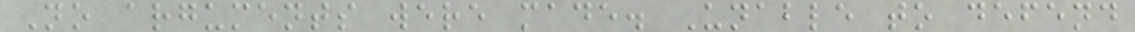No arguments were made. Unable to defend
